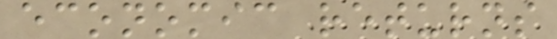economic returns
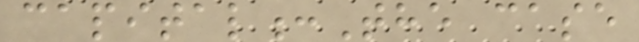capital:The case
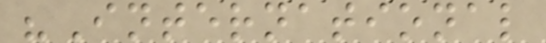"International
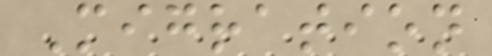Migration
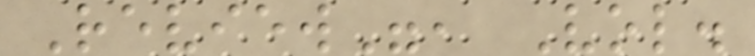Review", Vol.
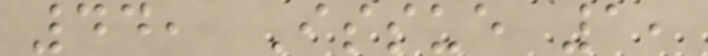44, Issue 1,
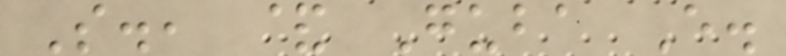S., & Guba E.
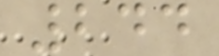244
